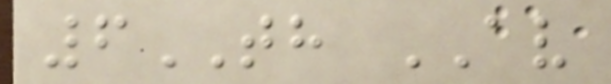6TH AV
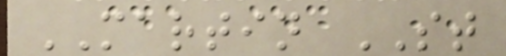MARTIN ST
